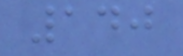140
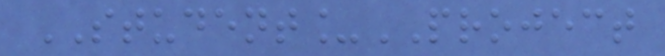STUDENT_PROJECT
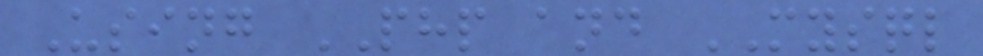Using PHP and MYSQL
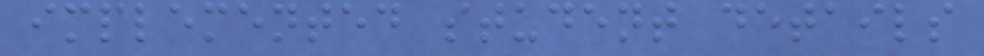implemented student details
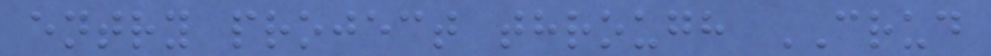entry project through CRUD
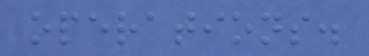operations.
